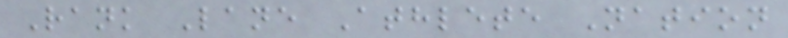Rank Lane Athlete Nation
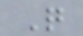Q
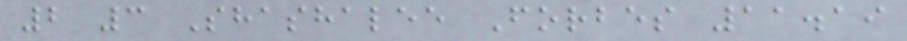2 3 Shashalee Forbes 11.19
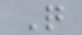Q
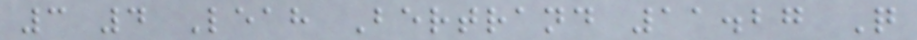3 4 Leah Bertrand 11.27 Q
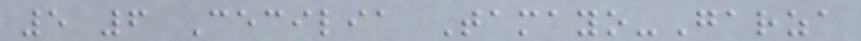5 6 Cecilia Tamayo-Garza
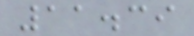11.39
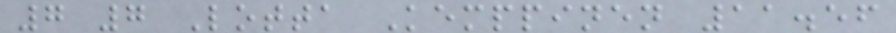7 7 Lotta Kemppinen 11.56
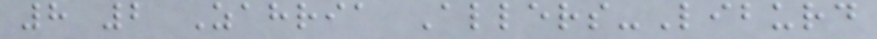8 2 Zahria Allers-Liburd
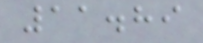11.89
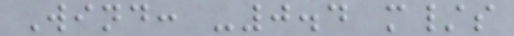Wind: -0.4 m/s
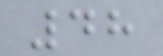48
